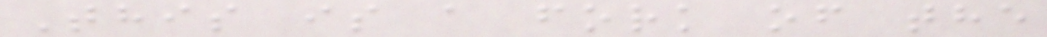This is a fork of the
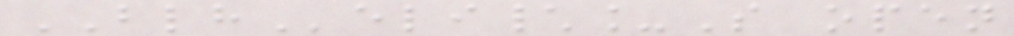BLHeli\_S open
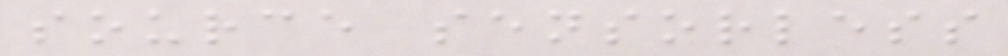source sensorless
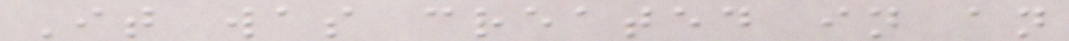It was created in an
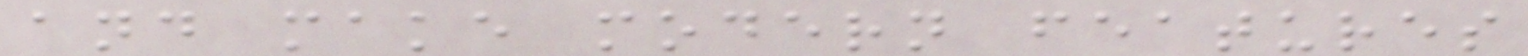and make modern features
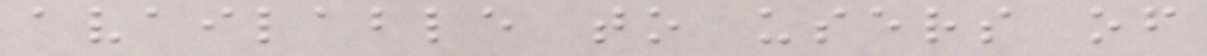available to users of
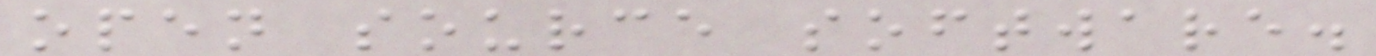open source software.
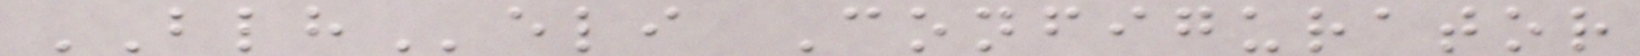BLHeli Configurator
